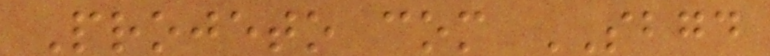Projeto com SBGD
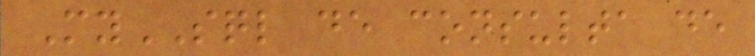MySQL de consulta de
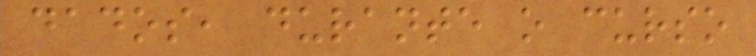dados, durante o curso
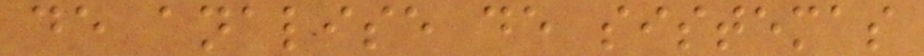de analise de sistemas
